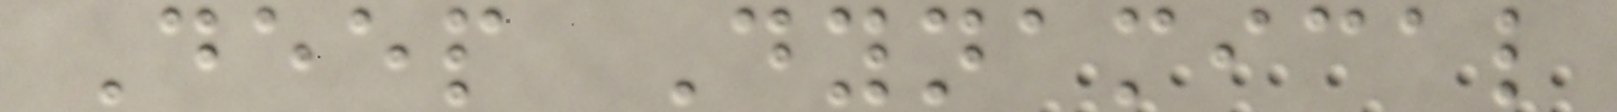Deep Dynamical
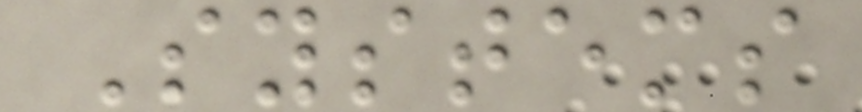Systems
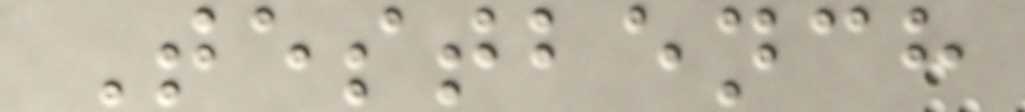Testbench
